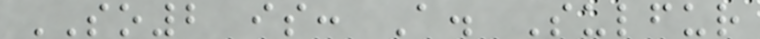SO2 is: A. Sulfur
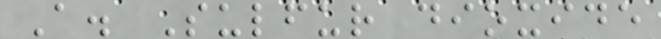A. Sulfur dioxide
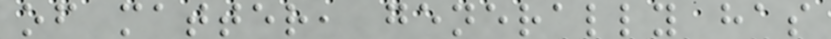of matter, generally has
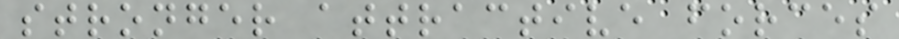stronger attractive forces
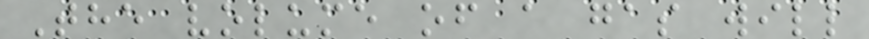The volume of a gas will
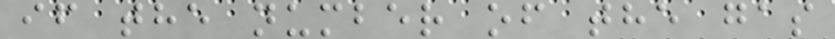if the number of the gas
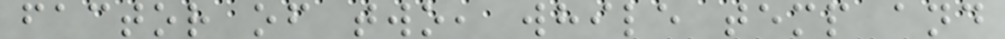factor of two, while temp and
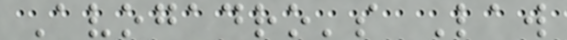Avogadro's Law
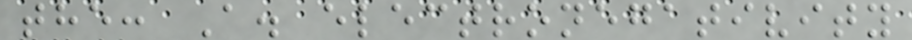the: A. electronegativity
